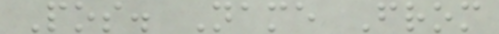Pos. Name From
